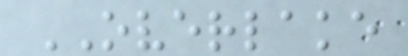OVERLAKE
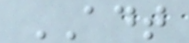ADT
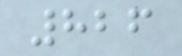826
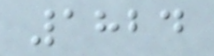1824
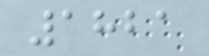1821
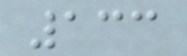133
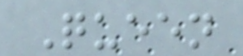Queen
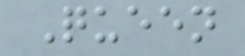Queen
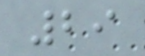29
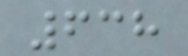638
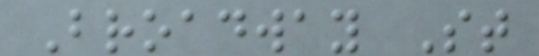Broadway St
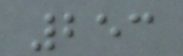253
